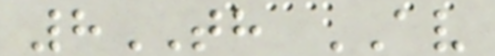8TH AV
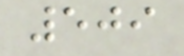509
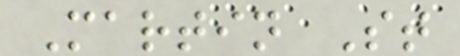Martin St
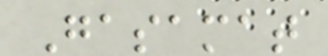Gasamat
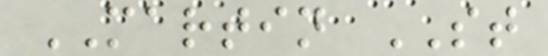MARTIN ST
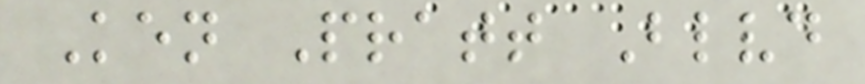Ken Pratt Blvd
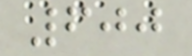600
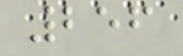256
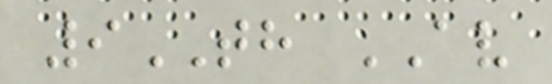9TH AV
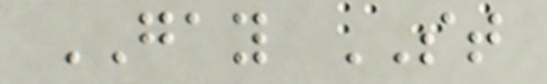GAY ST
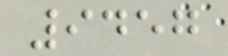9457
